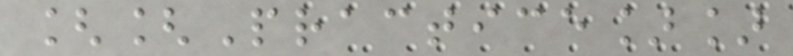[[Practice]]
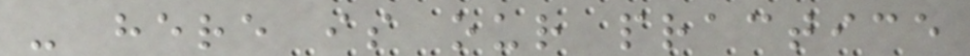- here is our practice
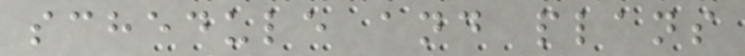schedule and plans
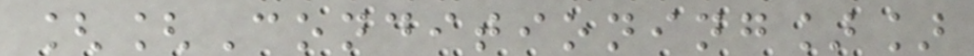[[Conditioning]]
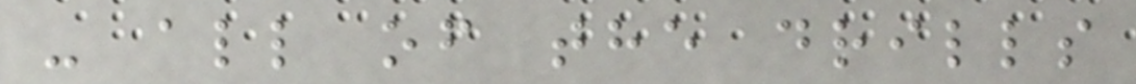- all of the drills
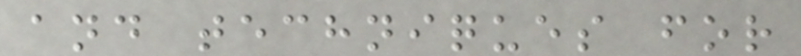and techniques for
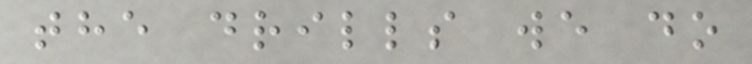the drills we do
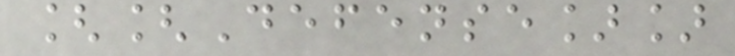[[Defense]]
